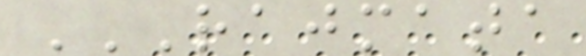RAJMATA
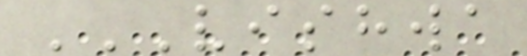VISHWA
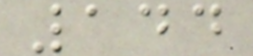144
